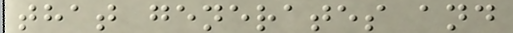that generates and
